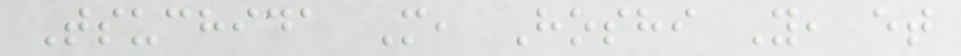Tsuchida M, Hoshi Y, et
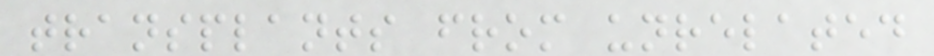transplants from unrelated
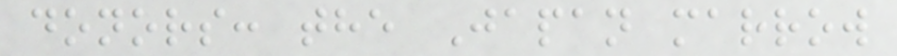donors: the Japan marrow
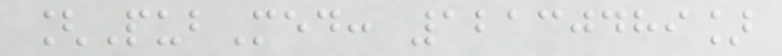[PubMed: 12130489]
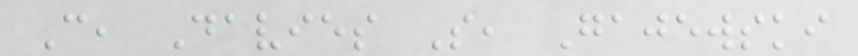C, Davies S, Gajewski
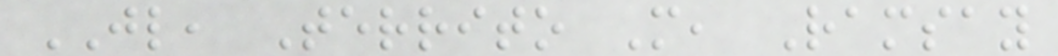JL, Territo M, Ramsay
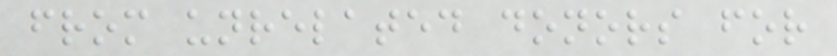from unrelated donors for
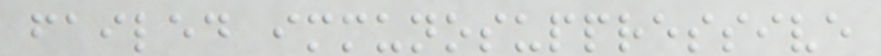failed immunosuppressive
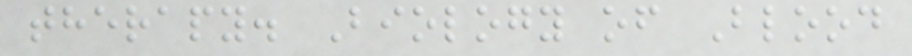therapy. Biology of Blood
